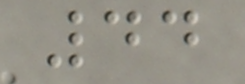44
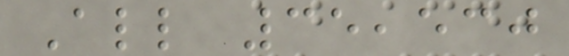All 35,530
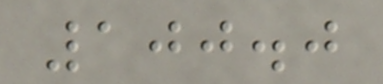100.0
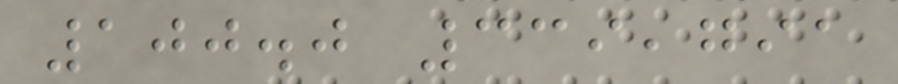100.0 339,791
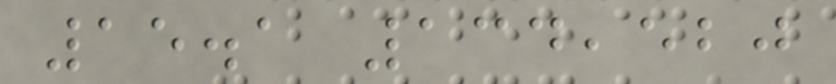15.1 134,520
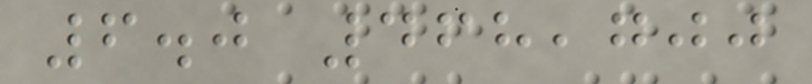6.0 468,700
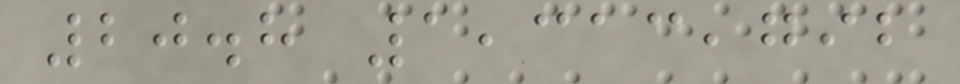20.8 1,313,792
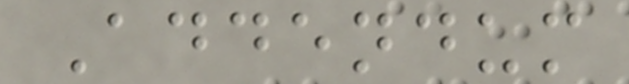Addendum
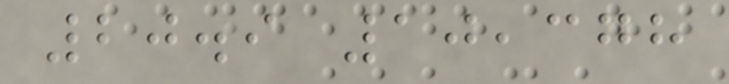20.9 10,378
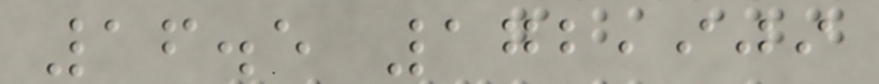16.5 172,909
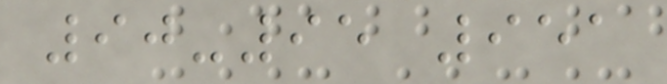90-95 951
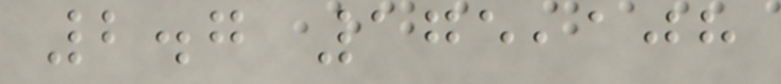2.7 175,108
